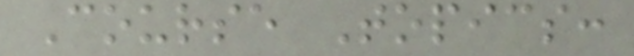Course Topics:
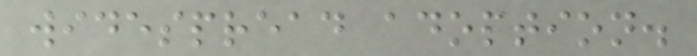widespread adoption.
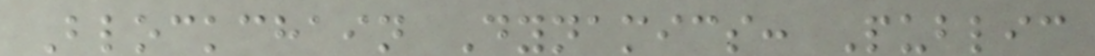Blockchain Dynamics: Public
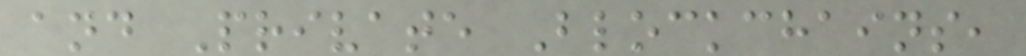and Private Blockchains,
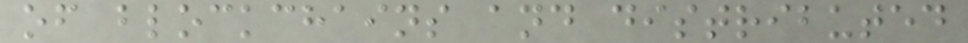of blockchains and distributed
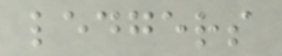ledgers
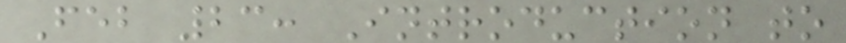Feb 23: Introduction to
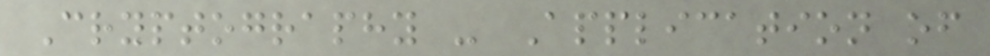Cryptography - Application of
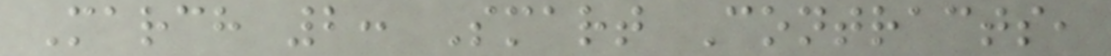March 2: Smart Contracts,
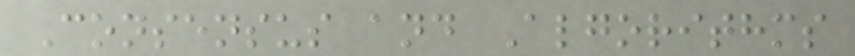Consensus and Algorithms
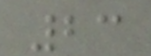23
